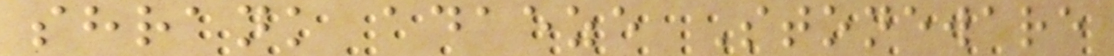shrank adaeze Stoneware
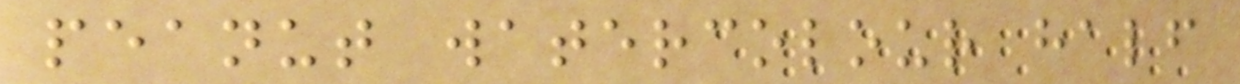peanut watercolour half
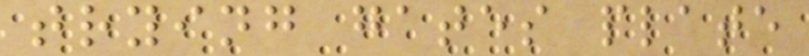trying gates plate
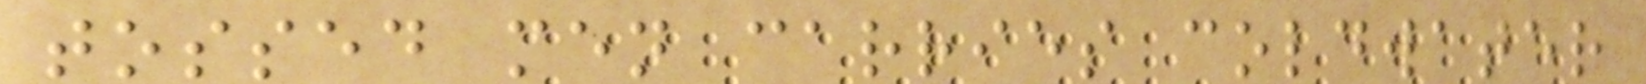tossed men carries coldwater
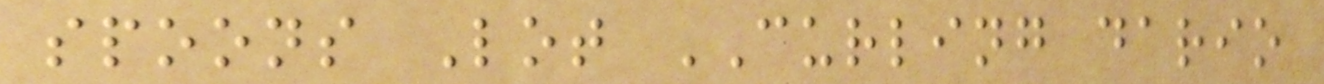spoons Lot CURLING dario
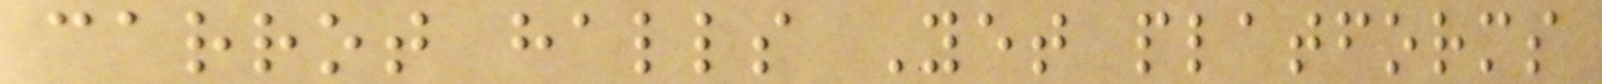carrot halls Yet platforms
